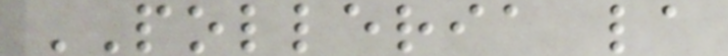POLLERIA la
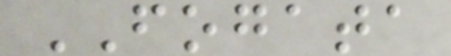FOGATA
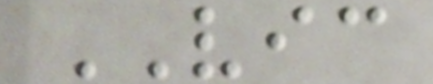VIC
